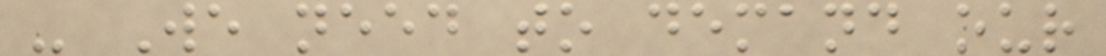- We need to demand our
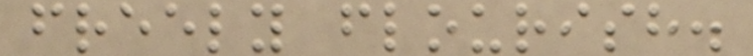freely flourish.
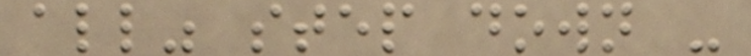all" step down -
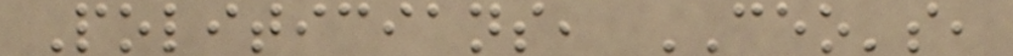Politicians, CEO's,
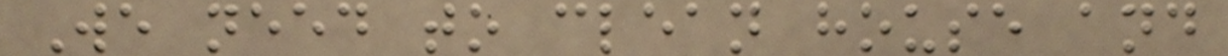We need to clean house and
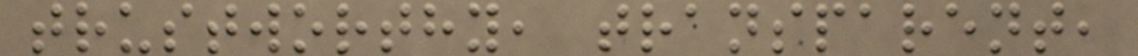trustworthy, transparent,
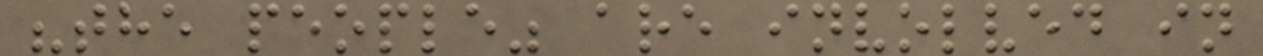"the people" are involved in
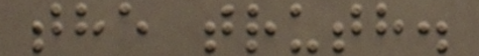the truth.
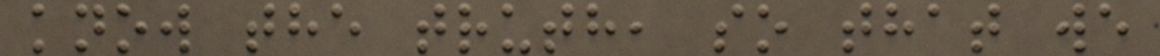know the truth, so that we
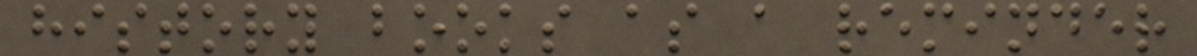history books as a reminder
